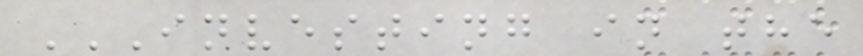INVESTING IN THE
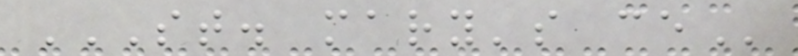ST. MARY'S CE
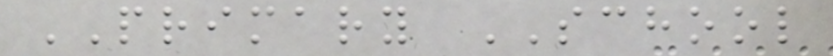PRIMARY SCHOOL
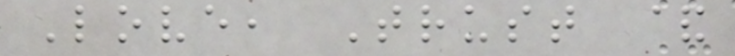Love, Trust &
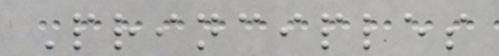Principles
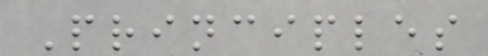Principles
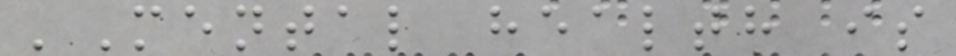'Mental health is
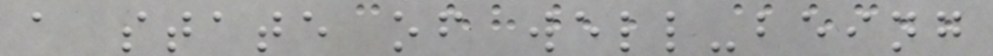a state of well-being
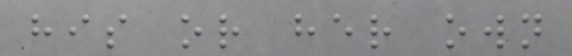his or her own
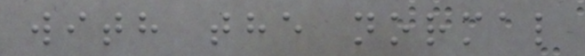with the normal
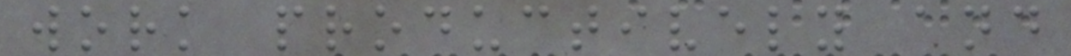work productively and
